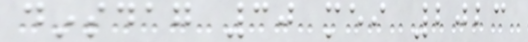dinsdag 30 mei 2023
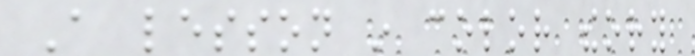A lesson in color theory
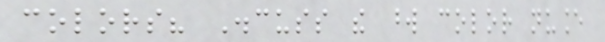colors? Discuss the word color nuance
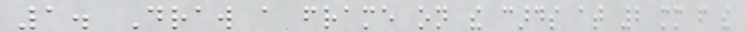1. Draw a frame on the cards at 2 mm from the
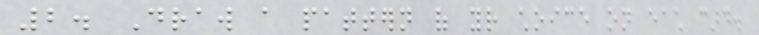2. Draw a pattern of your choice on each card.
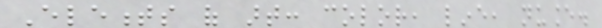Elements of art: color, line, nuance.
